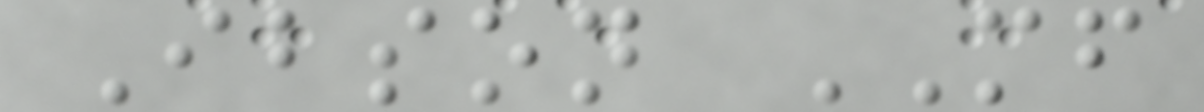Ibson MF
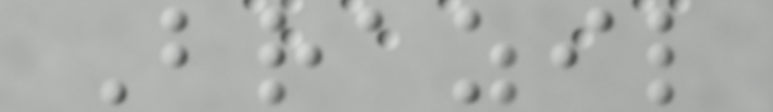Brazil
